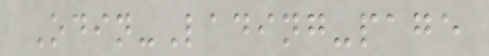Odin-Lading-page
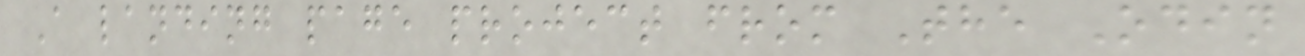A landing page project from The Odin
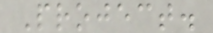Project.
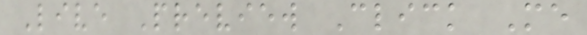Live Preview Click Me
